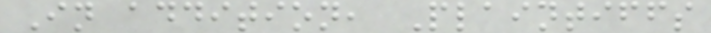In addition, Plaintiffs
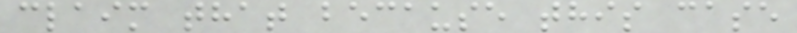claim that because this case
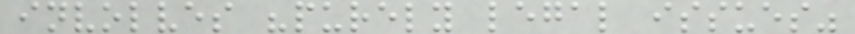involves "purely legal issues"
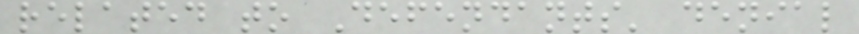related to Defendants' denial
